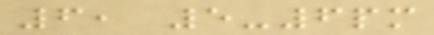6, 5-6pm
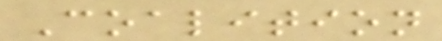Coalition
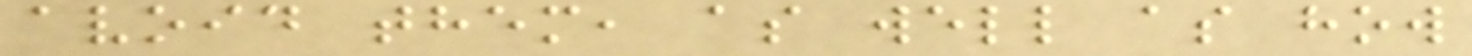avoid them, as well as how
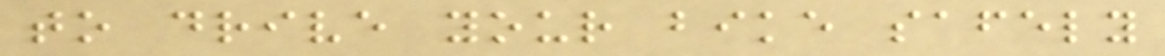to drive your bike safely
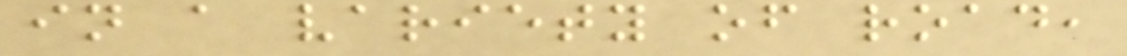in a variety of road,
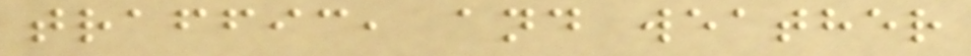traffic, and weather
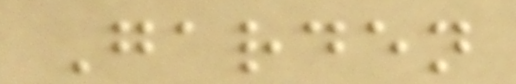Garden
